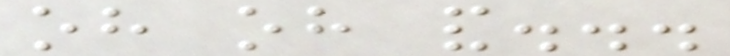oh oh and...
